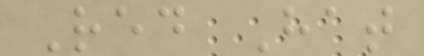Red Hat
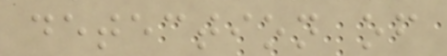detection of
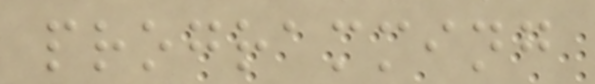programming
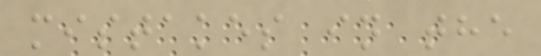mistakes in the
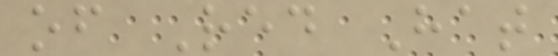of Red Hat
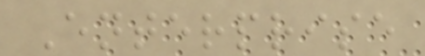Enterprise
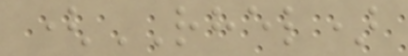(RHEL)
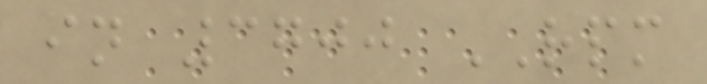in 3700 RPM
